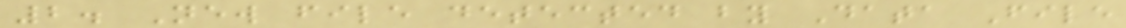2. New file detected by Data File
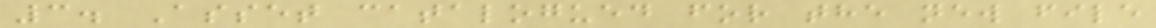3. Asset catalogued for the new file
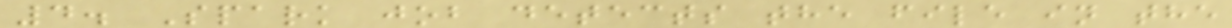4. Spark job detects the file in the
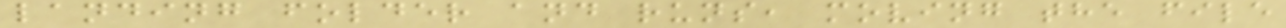landing folder and runs, moving the file
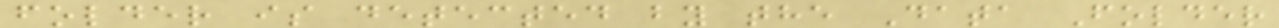folder is detected by the Data Folder
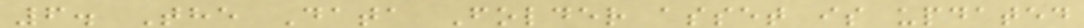6. The Data Folder asset is updated
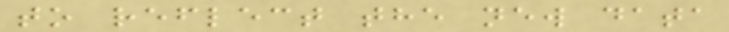to reflect the new data
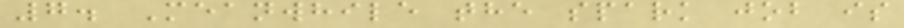7. Meanwhile the spark job is
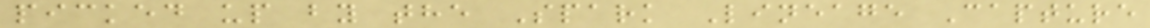picked up by the Spark Lineage Capture
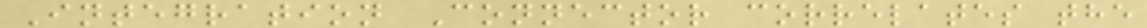Integration Connector correlates the
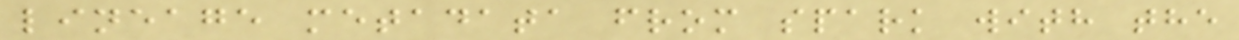lineage metadata from spark with the
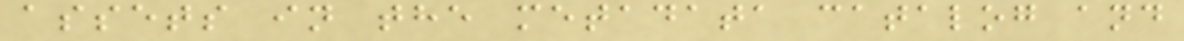assets in the metadata catalog and
